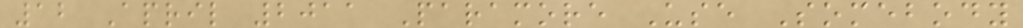12 April 2011 Paramore Use Somebody
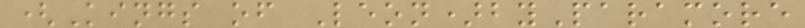(Kings of Leon)byParamore
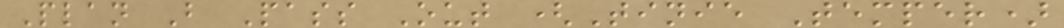Plan B Pass Out (Tinie Temper)
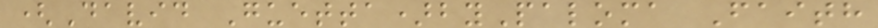(David Guetta)byPaloma Faith
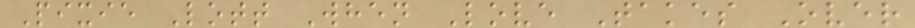Pixie Lott When Love Takes Over
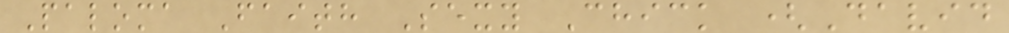Paloma Faith Sexy Chick (David
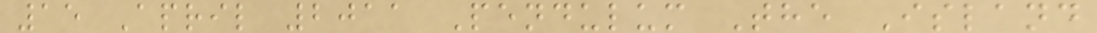15 April 2011 Pendulum The Island
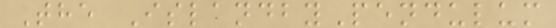The IslandbyPendulum
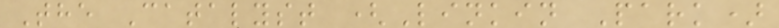The Catalyst (Linkin Park)
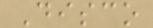Disco
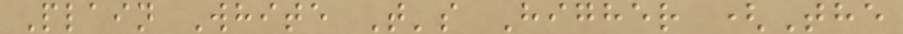Plain White T's Higher (The
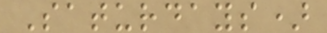Saturdays)
